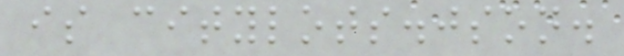is citylots.json.
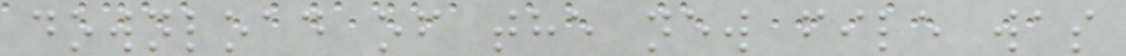download of the new file was
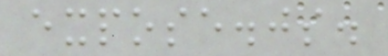expose.js.
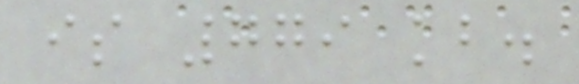is 779 kb.
